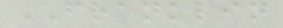FRANKLIN
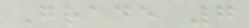Grade 7
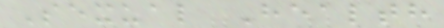Sexual Health
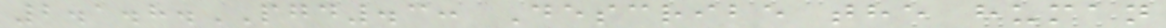2.1.8.PGD.3: Describe the human
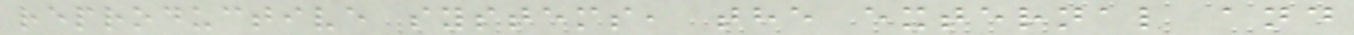reproductive systems, the external and
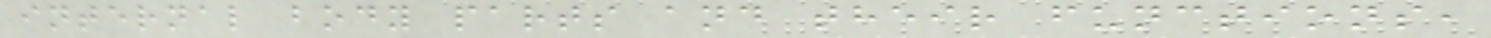internal body parts and their functions,
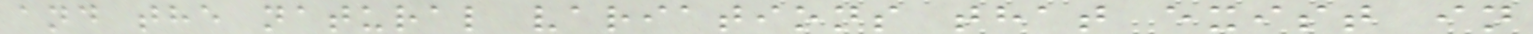and the natural variations that exist in
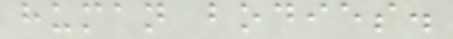human bodies.
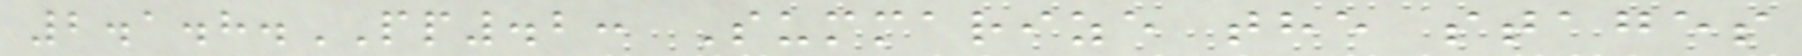2.1.8.PP.2: Summarize the stages
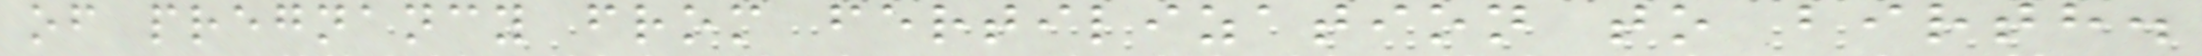of pregnancy from fertilization to birth.
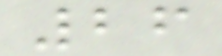26
